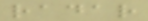radar
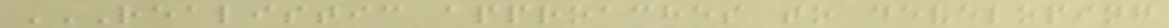REALISTIC APPROACHES TO DEVELOPING
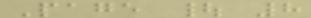Page | 8
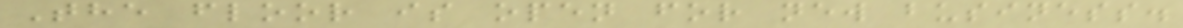The floor is open for new business.
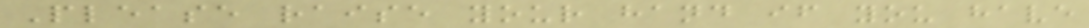Please raise your hand if you have
